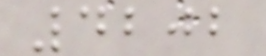4202
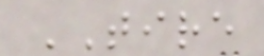TIRE
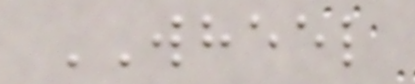WHEEL
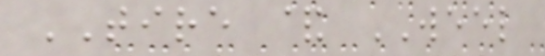TIRE & WEEL
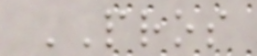PROS
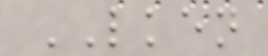LKEN
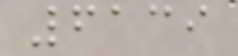6139
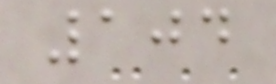104
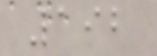192
